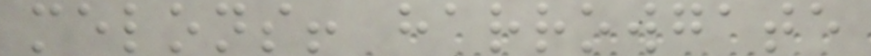melons! harrowgate
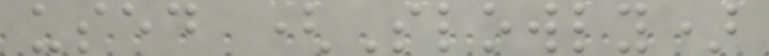used (Slowly)
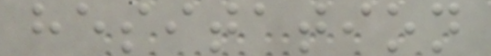hesitation
